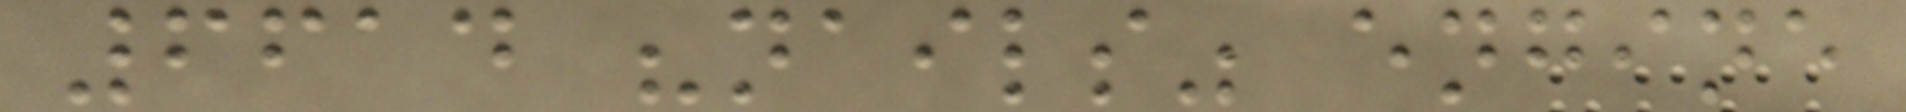6614 "nails" engine
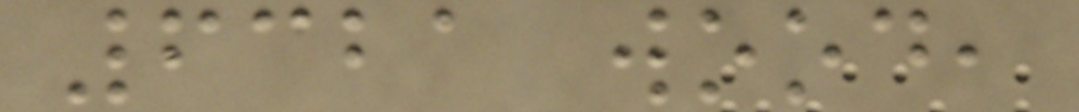6321 wood,
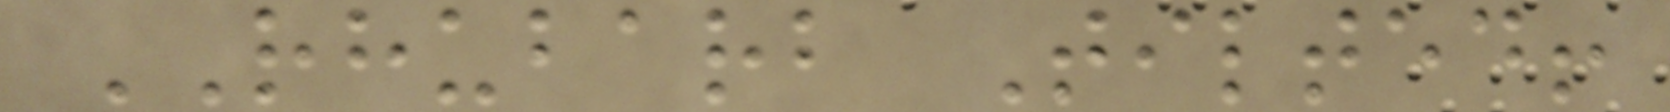RHUBARB Tilted!
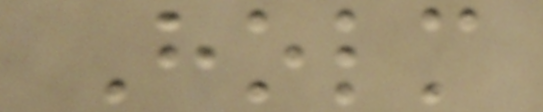Holm
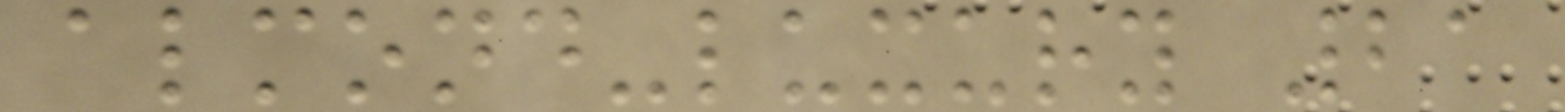almond-luxury 21
